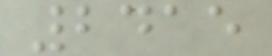2415
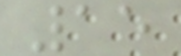15
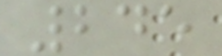245
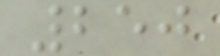250
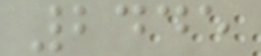2445
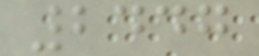2447
